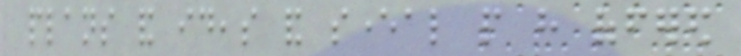plans and ideas and several people have offered
